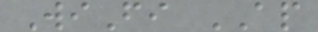WiFi AP
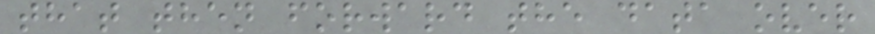that then forward the data over
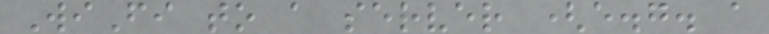WiFi to a server (e.g. a
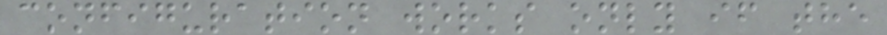configuration works only if the
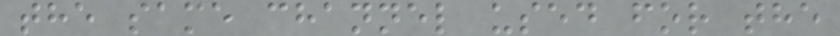the same channel used for the
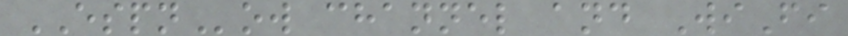ESPNow channel and WiFi
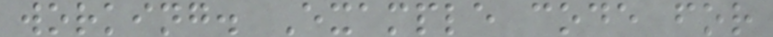working. Example code for
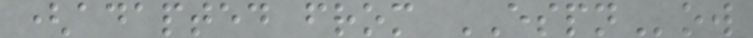(adapted from ESPNow
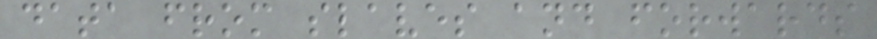data from slaves and forwards
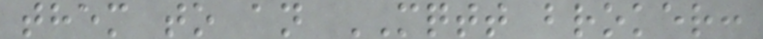them to an MQTT broker:
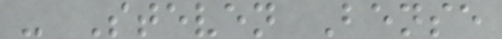- Steven Bense
